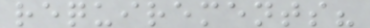requirements?
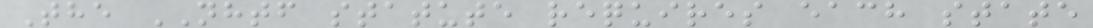The NHTF statute requires each state
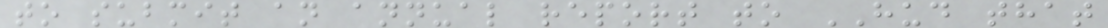to submit an annual report to HUD that
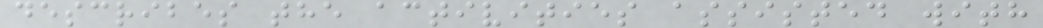describes the activities assisted with
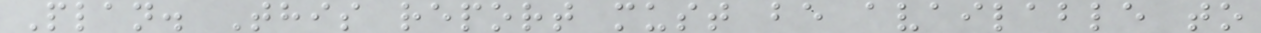Plan. This report must be available to
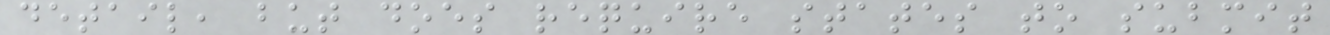detail, but does require states to submit
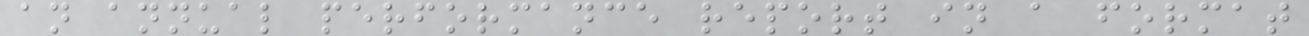an annual performance report in a format
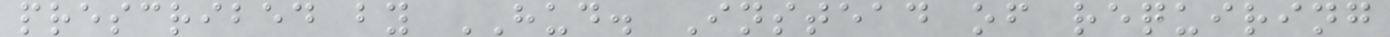prescribed by HUD. Instead of requiring
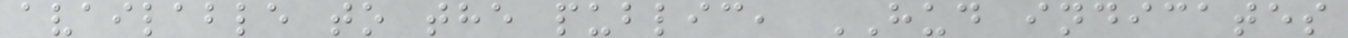available to the public, HUD indicates
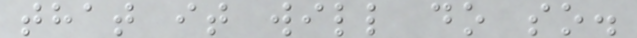that it will do so.
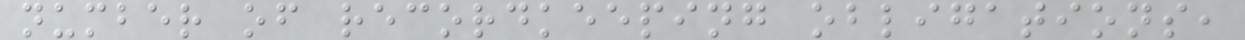number of recordkeeping obligations,
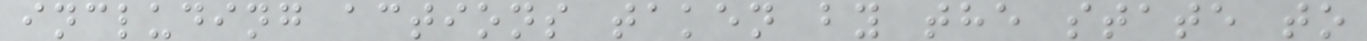including actions taken by the state to
